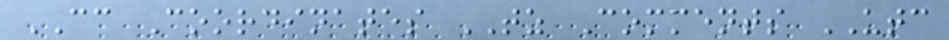CC Coordinates TZ Comments UTC
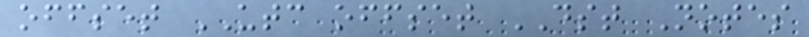offset UTC offset DST Notes
